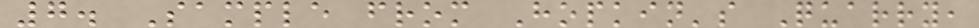7. Sample from Hopkin's Quarry,
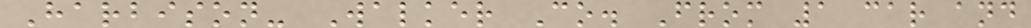Harbison- Walker Co. From 1 car and
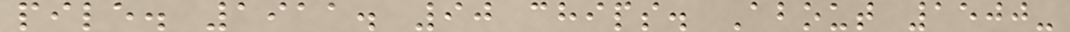pile. 1911. 90 chips. About 1500-
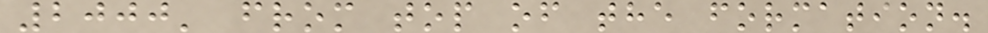2000' from top of the formation.
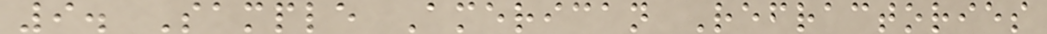9. Sample American Refractories
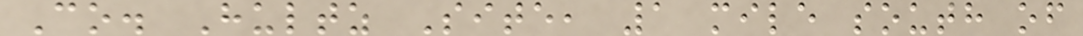Co. Hultz Site, 1 mile south of
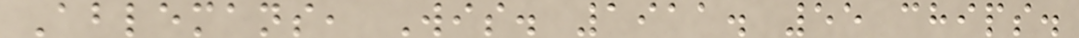Ablemans, Wis. 1911. 55 chips.
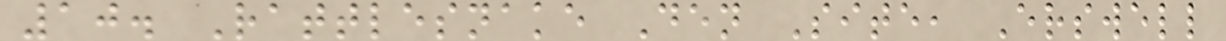10. Rattlesnake Den Site, Erswell
